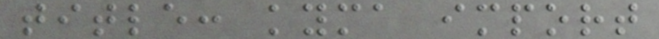title: kyma import
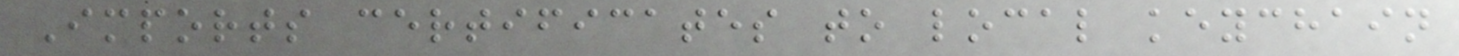Imports certificates to local keychain
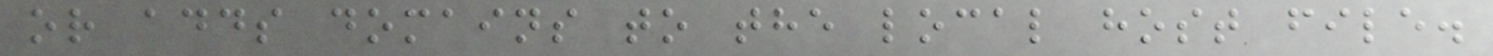or adds domains to the local host file.
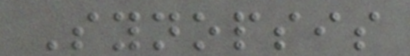Synopsis
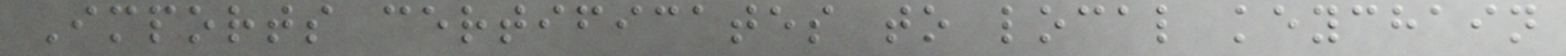Imports certificates to local keychain
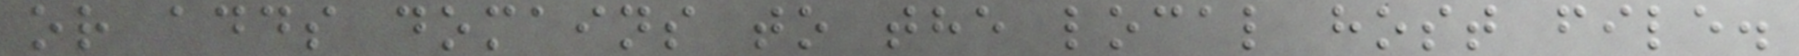or adds domains to the local host file.
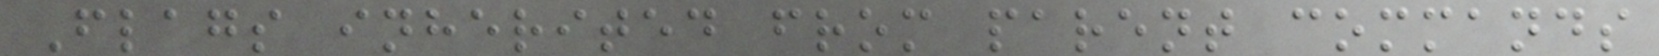Flags inherited from parent commands
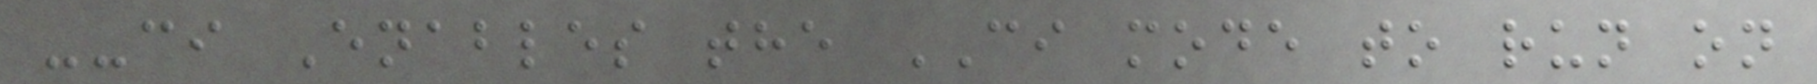--ci Enables the CI mode to run on
